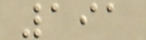191
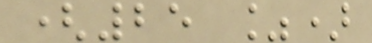(25 %)
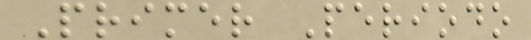Primer Periodo
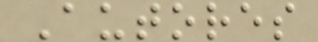Autores
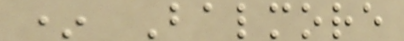* Balmore
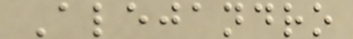Alejandro
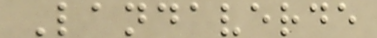Landaverde
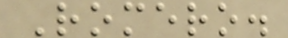Romero.
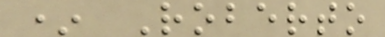* Roberto
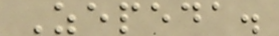Zepeda.
